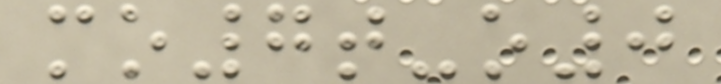mo7t-o0
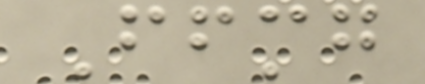Ffmg
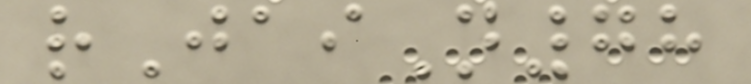rJaiN78
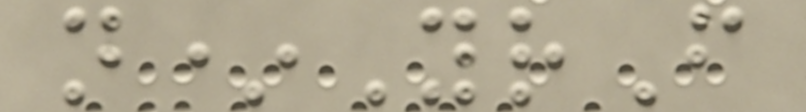n*YrF
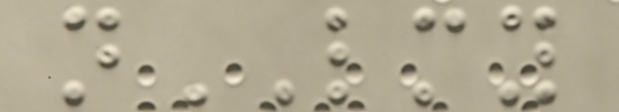nLMY
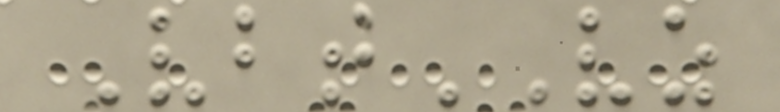VbtVZ
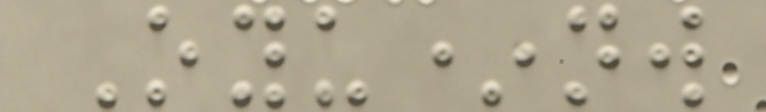Oyu*nw
